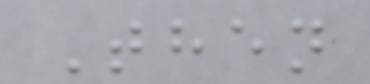Then
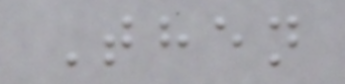Then
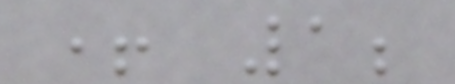+ 1;
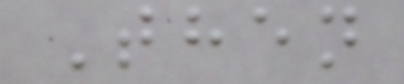Then
